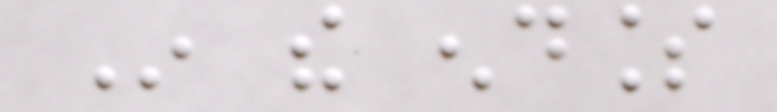In the endless
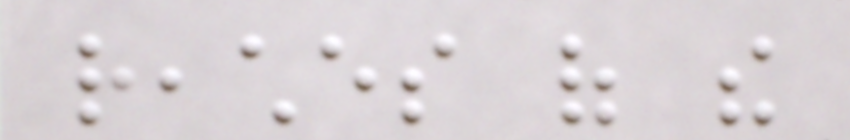reaches of the
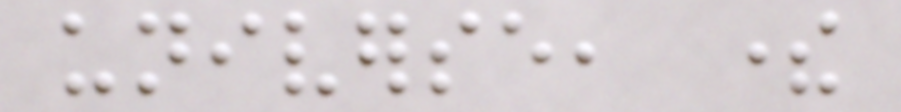universe, there
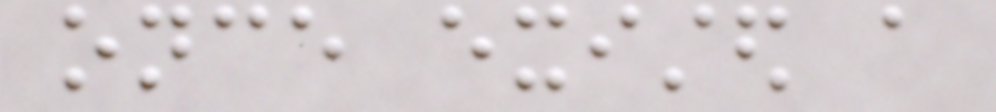once existed a
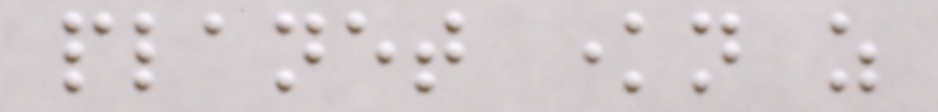planet known as
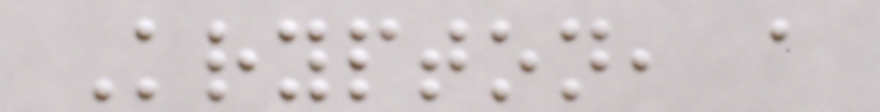Krypton, a
